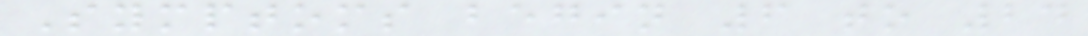Symptoms begin 6 to 24
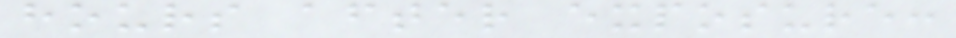hours after exposure:
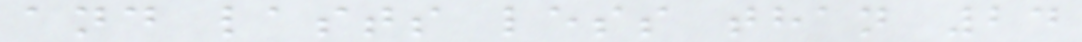and lasts less than 24
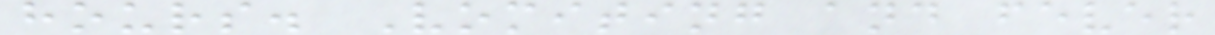hours. Vomiting and fever
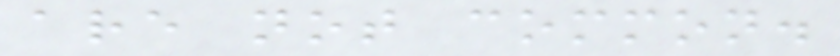are not common.
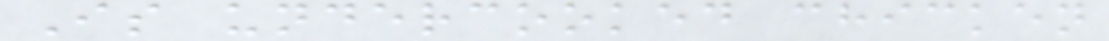Is undercooked chicken
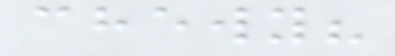chewy?
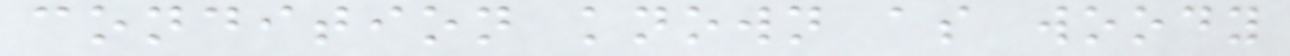condition known as woody
